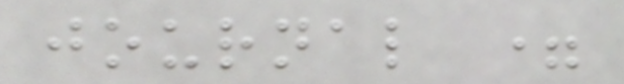journal =
